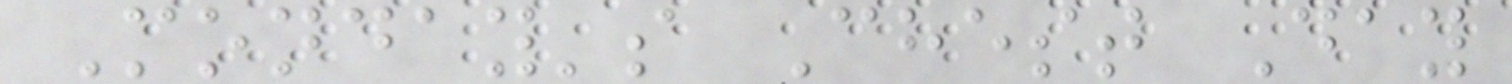Monday's Chest Day
